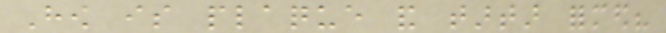How is plaque and tartar formed?
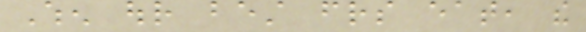When our best friends eat, the
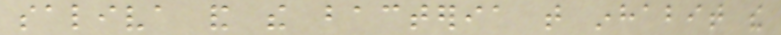saliva and the bacteria that inhabit the
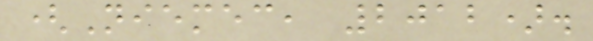(Niemec, 2012).
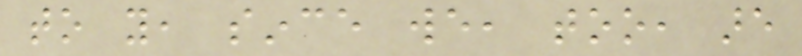to you, since we, too, are
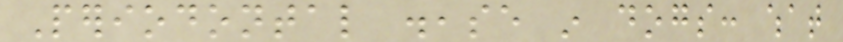Periodontal disease in dogs: what
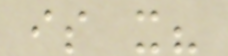is it?
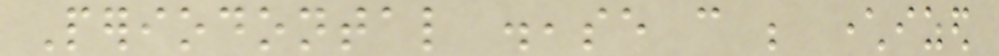Periodontal disease can be characterized
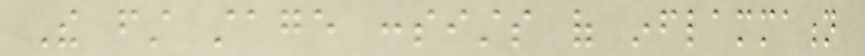The first stage consists of inflammation
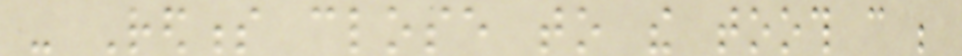- Redness close to the tooth can be
